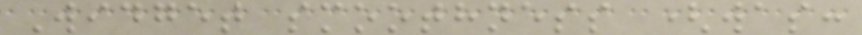Widget smoothness (was:
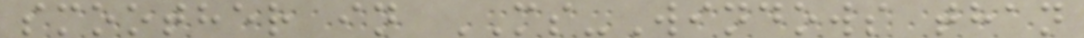smoother in MS-Windows than
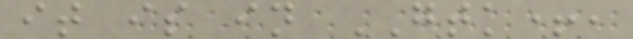it is in GTK+,
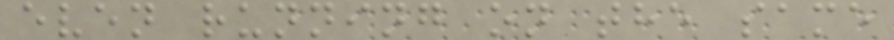even running on the same
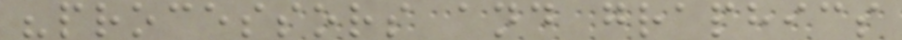"processors and graphics
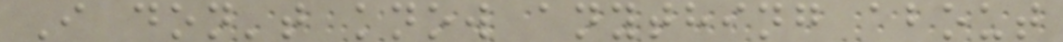I don't know anything about
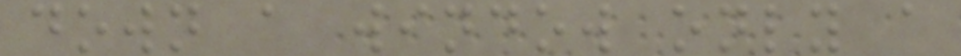down a window only a
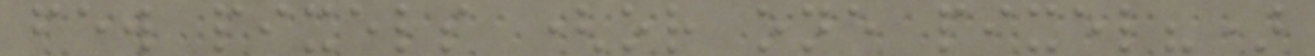few pixels (or one pixel?)
